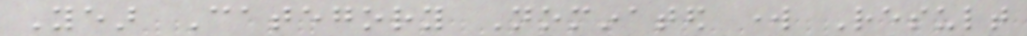Year Category Nominated work Result
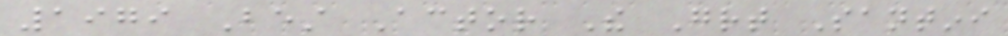1979 Best Actor The Great Santini
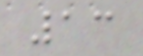13
